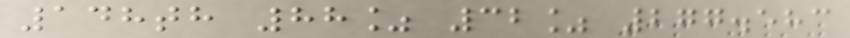148th 88% 32% 277.583
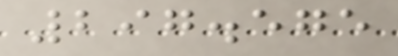297.575
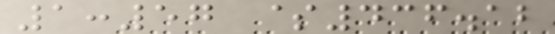1:57 $436.12
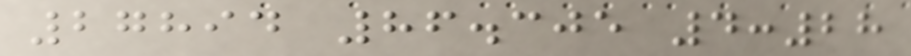27894 86.305 4:28
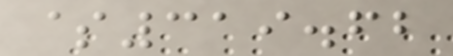$319.62
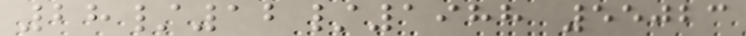28/12/1988 55023
